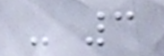- 3
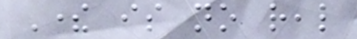There is no real
